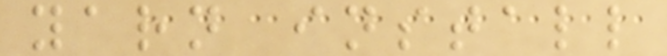yarn install
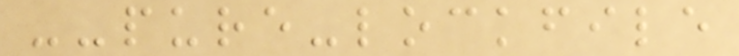--pure-lockfile
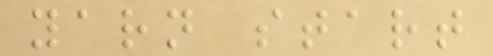yarn start
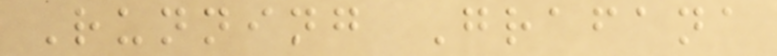Running Grafana
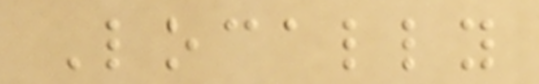Locally
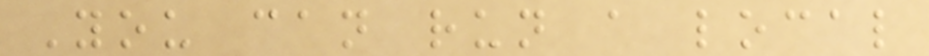You can run a local
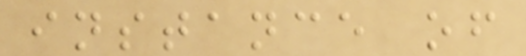instance of
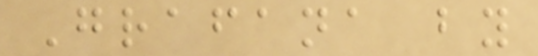Grafana by
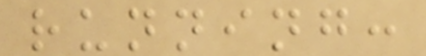running:
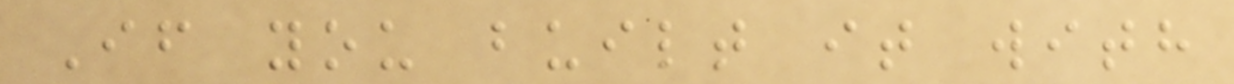If you built it with
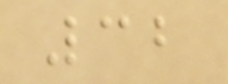32
